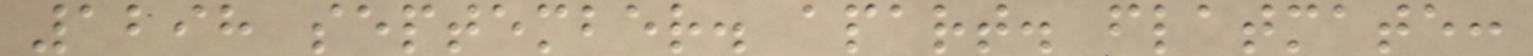1298 september. apart. flatmate:
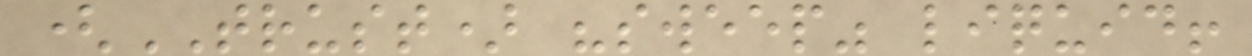(TRUST) "sweep" liquid!
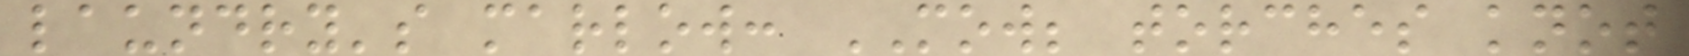laundry's marlow: MOW; torches knot
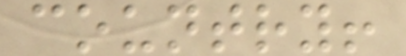country!
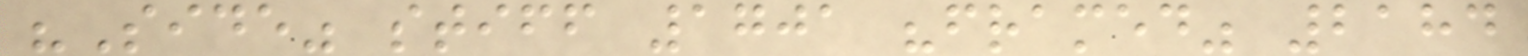"Side" stiff 1701 "framed" 2184
